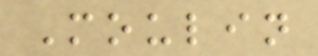Moulin
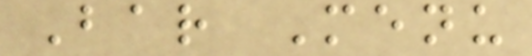Bar Menu
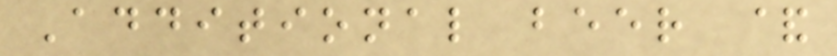Additional beer &
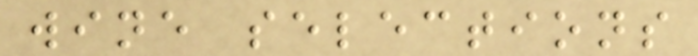wine selections
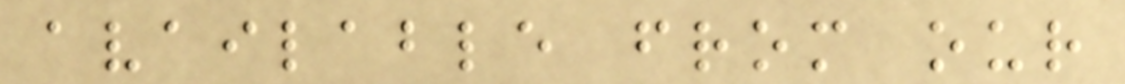available from our
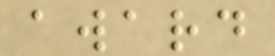award
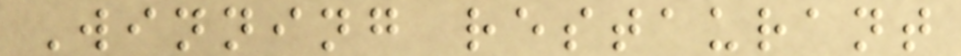Winning restaurant
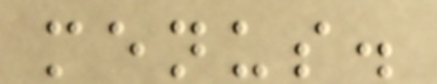menus.
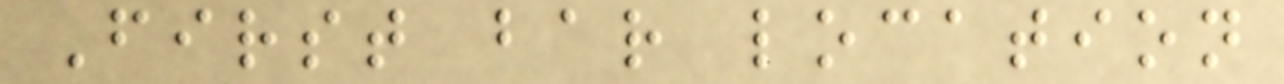First bar location
